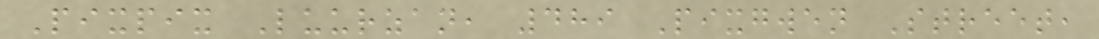Pixpix Luurzan, 489 Pixgwen Street,
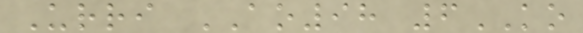Urri AO98 6KO
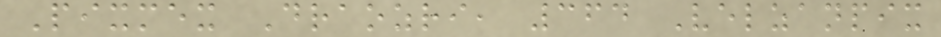Pixmex Draozri, 364 Velzanpix
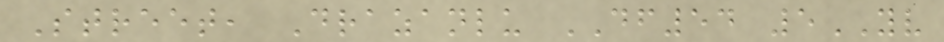Street, Drazanlu DF54 5YV
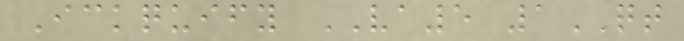Ickquify VA5 1QT
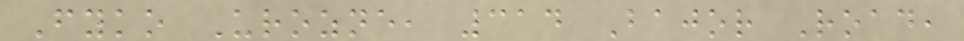Fyko Urozne, 314 Bajor Road,
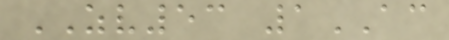ZV53 1AC
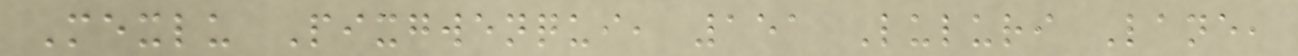Mexlu Pixgwenqui, 151 Luluri Lane,
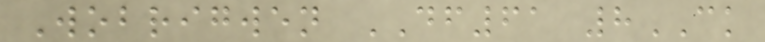Wobrigwen DF61 8CK
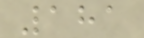181
